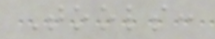Tools:
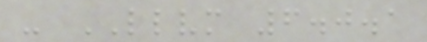- LLVM 6.0.1
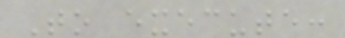To execute:
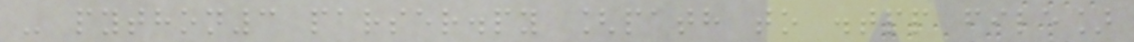- python3 parser.py [path to .tpp file]
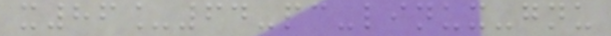x86_64-pc-linux-gnu
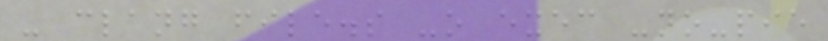- clang file.s -o exec -no-pie
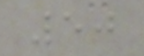50
